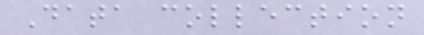Data collection
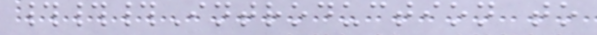###Introduction to
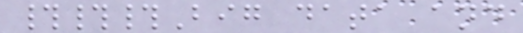###Big data and
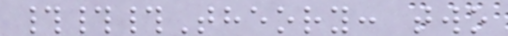###Theory: two
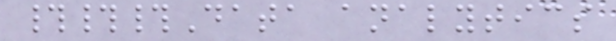###Data analytics
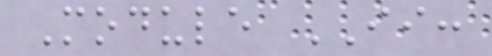Module II:
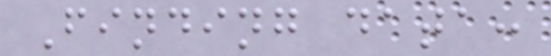Finding data:
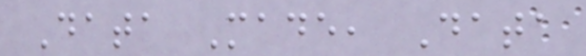Data Made, Data
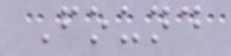Found
